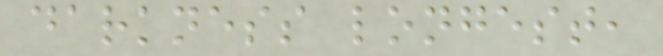darkness longest,
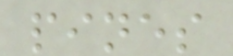pines
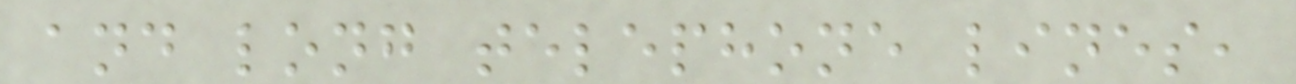and long telephone lines,
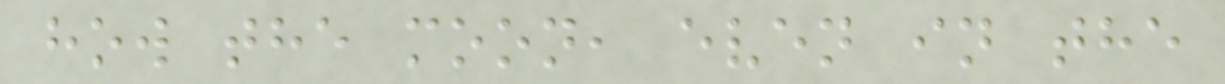how the moon, even in the
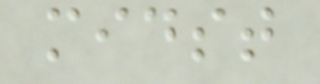midst
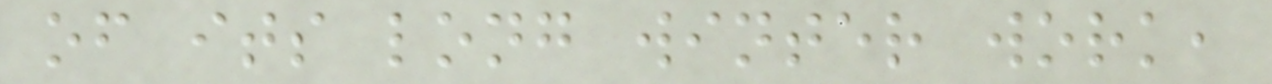of its long winter work,
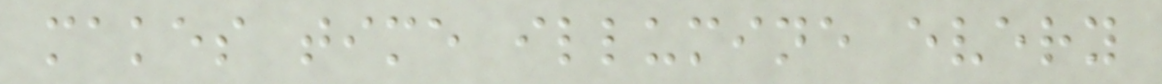makes time illumine every
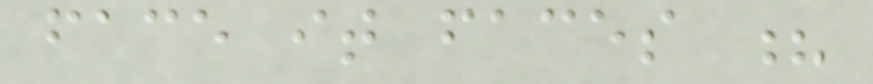face it faces ?
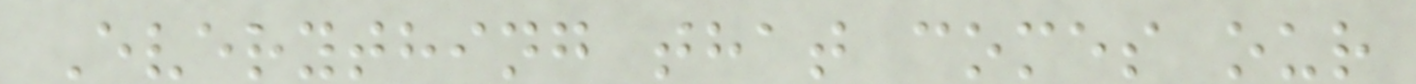Everything that comes our
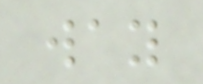way
